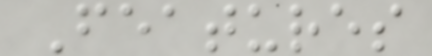Features
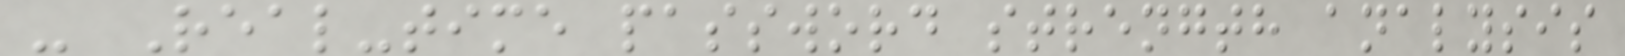- Real-time password strength analysis
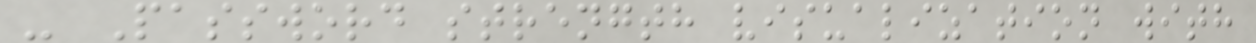- Password strength visualization with
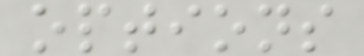options
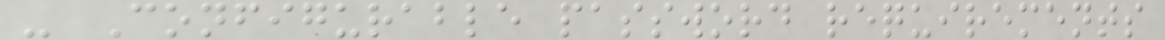- Configurable password requirements
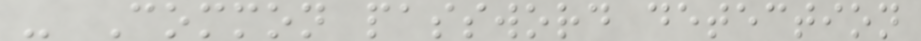- Common password detection
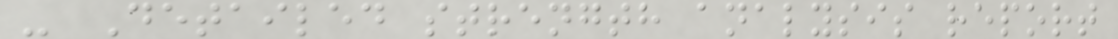- Detailed strength analysis report
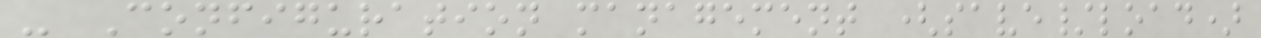- Configuration management (save/load)
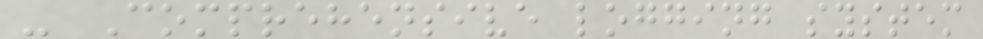- Comprehensive logging system
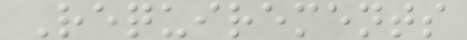Requirements
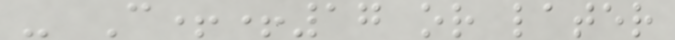- C++17 or later
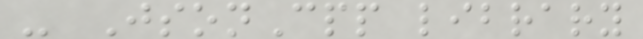- JsonCpp library
